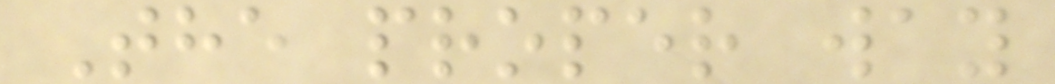The proper way
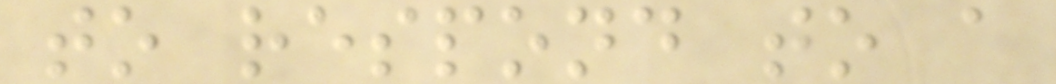to respond to a
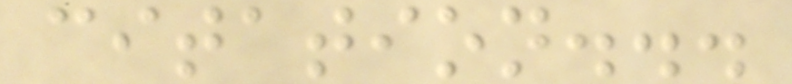citation...
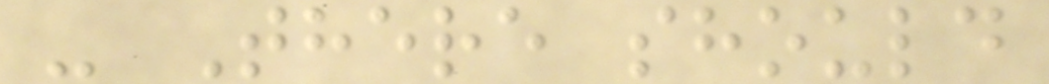- There should
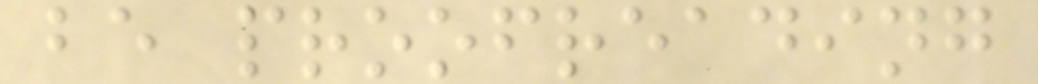be proofreading
